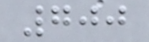700
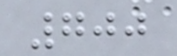700
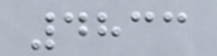4833
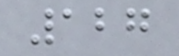127
